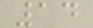14
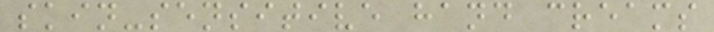skin-sensitive hand creams
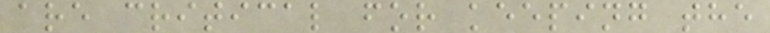are critical for keeping the
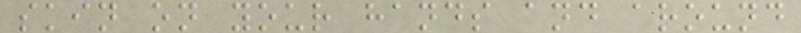skin on your hands and around
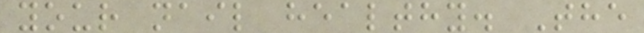your nail healthy. The
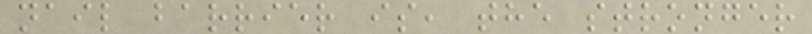nail barrier is, the stronger
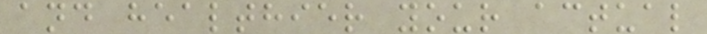and healthier your actual
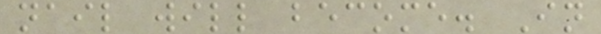nail will become. In
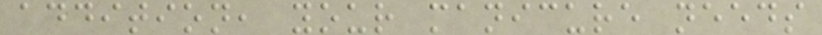addition, your manicure needs
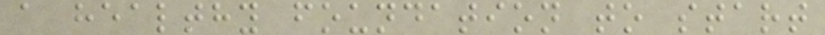a healthy foundation to start
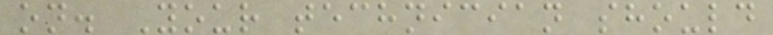on. Your technician should
